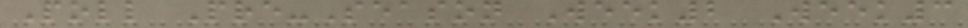Poll Pre-Season Week2 Week3
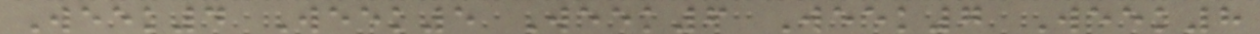Week4 Week5 Week6 Week7 Week8
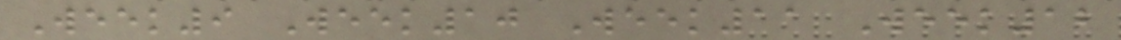Week9 Week10 Week11 Week12
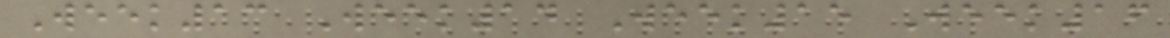Week13 Week14 Week15 Week16
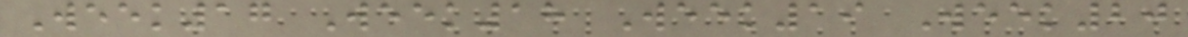Week17 Week18 Week19 Week20
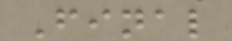Final
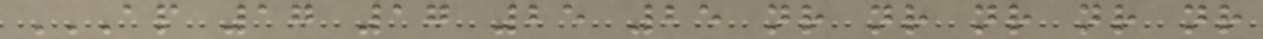AP 17 17 25 25 NR NR NR NR NR
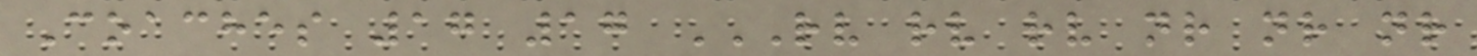Coaches 17 17 RV RV RV NR NR NR
